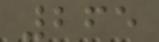265
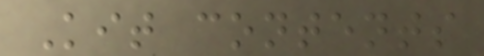Kit contents
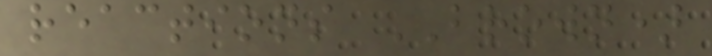reactions BROWN)
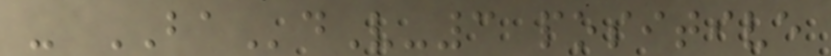- BAdV-3 positive
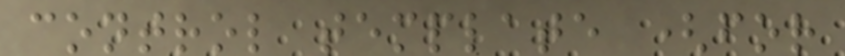control template (for
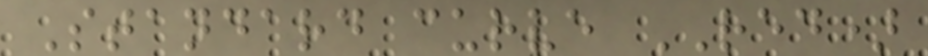Standard curve RED)
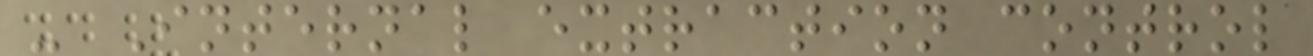- Internal extraction control
